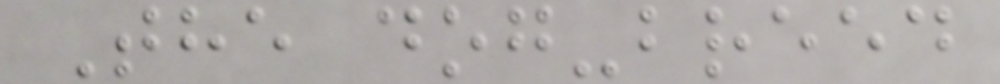The dog-breed
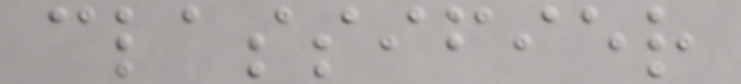classifier
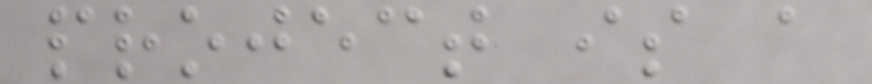project is a
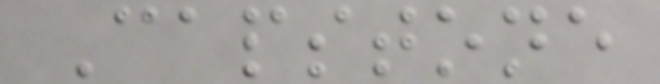Capstone
